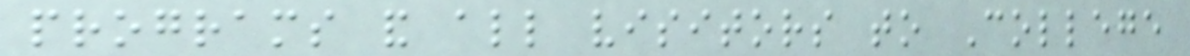programs and all visitors to College
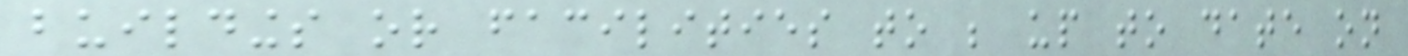buildings or facilities to be up to date on
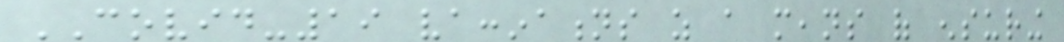COVID-19 vaccinations as a means of ensuring
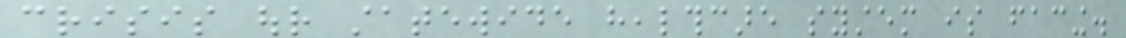crisis our statewide healthcare system is facing.
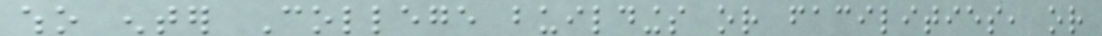who enter College buildings or facilities, or
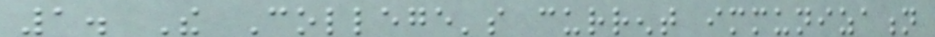1. The College's current immunization
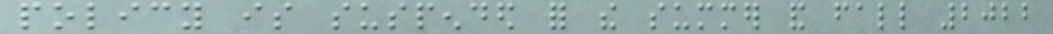policy is suspended for the summer and fall 2022
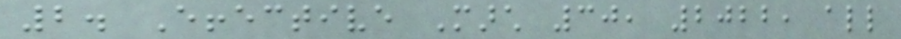2. Effective March 30, 2022, all
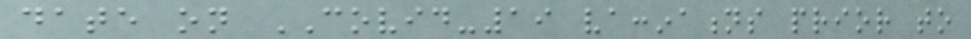date on COVID-19 vaccinations prior to
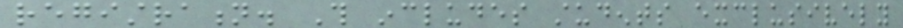registration. This includes students exclusively
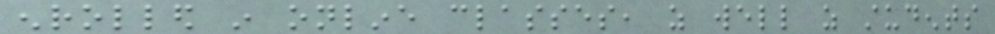enrolled in online classes, as well as students
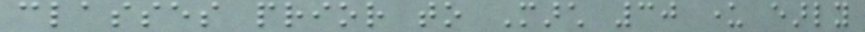classes prior to March 30 under early
